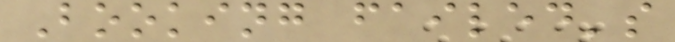Booking failed's
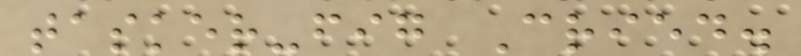tasker-fig Cried.
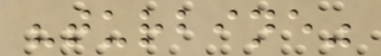"turbine"
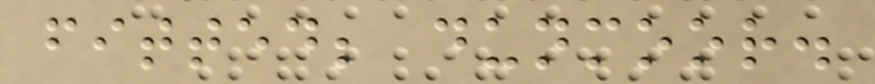fitted; dunmoor.
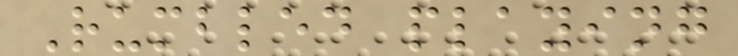Rumbled playing
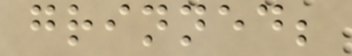grinned;
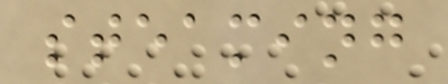steaming
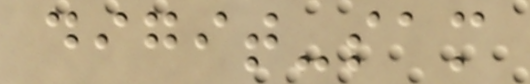digit-sam
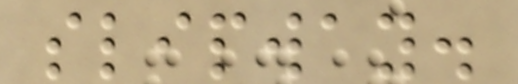slipway.
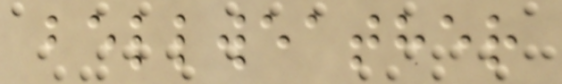bellweather
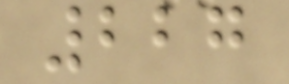227
